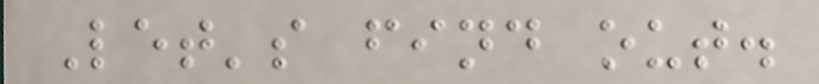Let's find out.
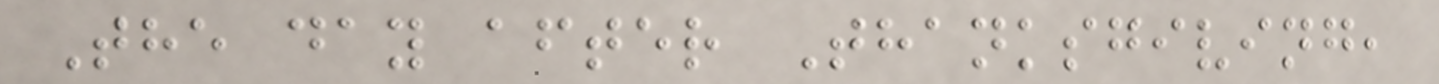The day after Thanksgiving,
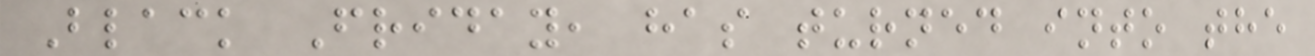Black Friday, has turned into the
